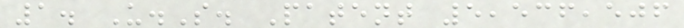1. U.S. Patent 5,536,506
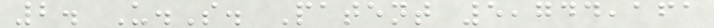2. U.S. Patent 5,744,161
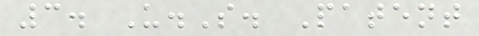3. U.S. Patent
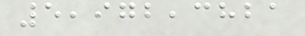5,972,3821
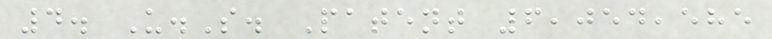4. U.S. Patent 6,054,585
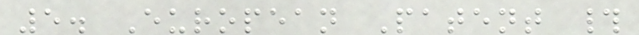5. European Patent #
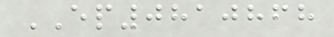EP0810868
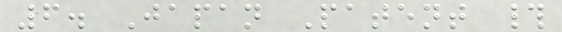6. Japan Patent #
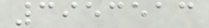3953513
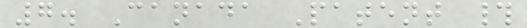7. Canada Patent #
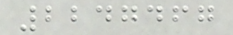2247467
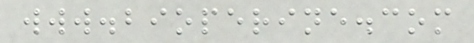www.bioperine.com
